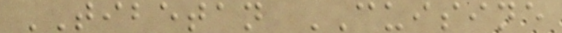TIBETAN CUISINE
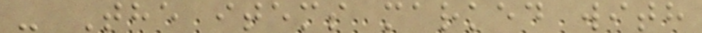- The items marked with
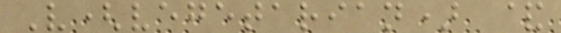V(vegetarian) &
